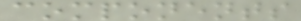components
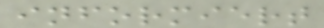informiert
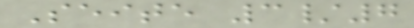Seite 3/7
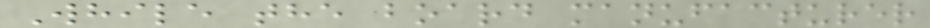While the board manufacturer
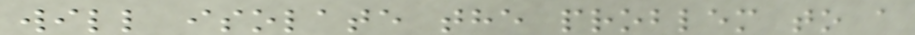will isolate the problem to a
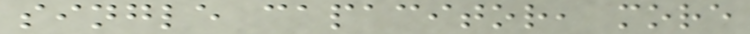single capacitor, more
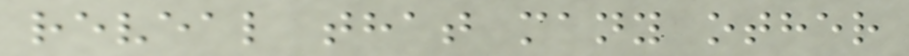reveal that many other
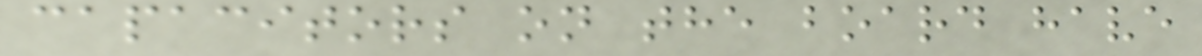capacitors on the board have
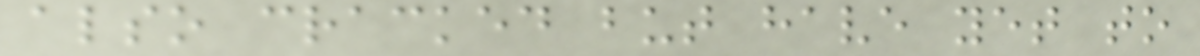also cracked but have yet to
